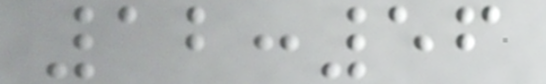12:56
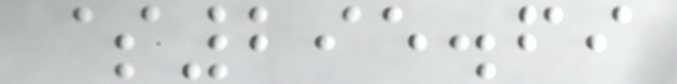$295.69
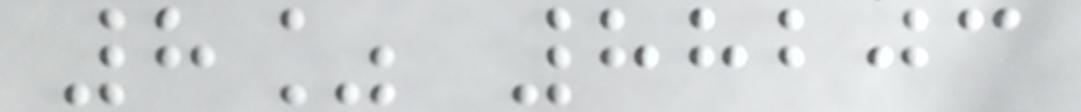8% 88203
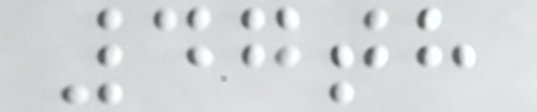47th
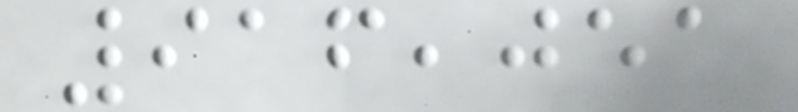916,051
